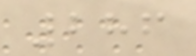286
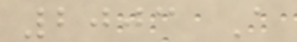2003 A
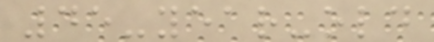45-year-old
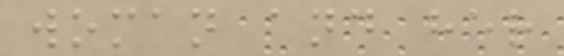woman and her
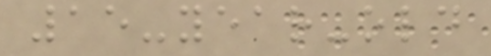15-year-old
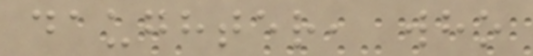daughter, who
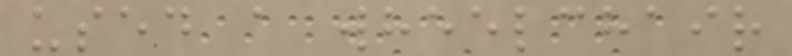used a wheelchair
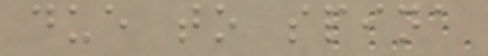due to spina
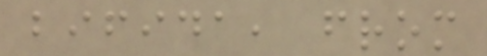bifida, from
